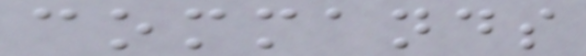commands
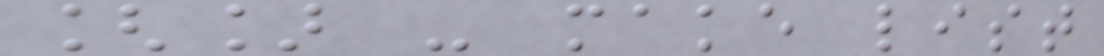[] - make list
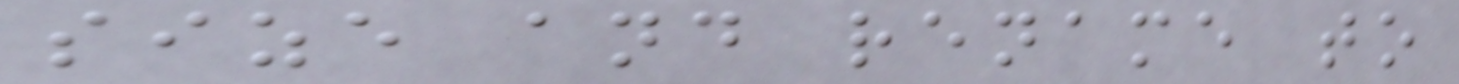size and rename to
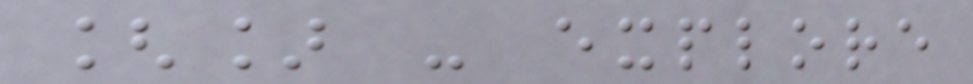[] - explore
